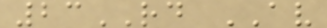23RD AV
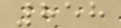858
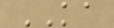KA
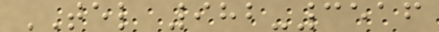TEL 982-3516
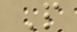P
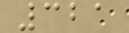321
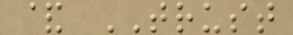& TRUST
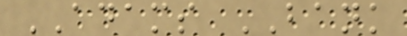ADAMS BANK
